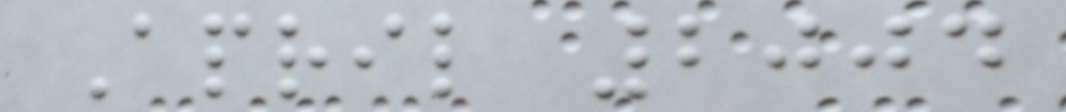April 2004
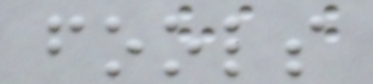fools
